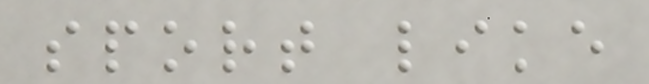sport like
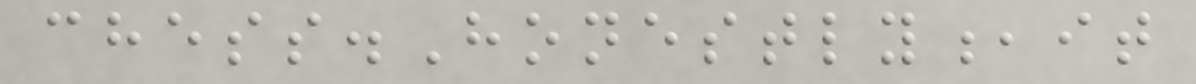chess.Honestly,it
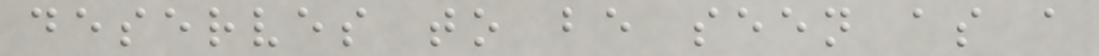deserves to be seen as a
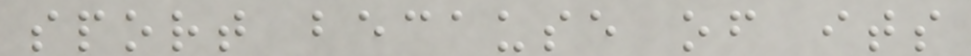sport because of its
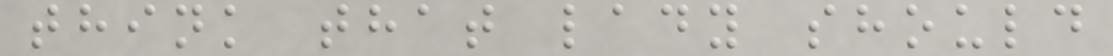think that lady should
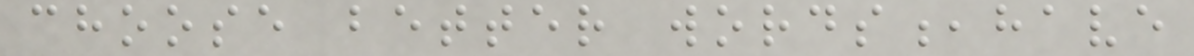choose better words,have
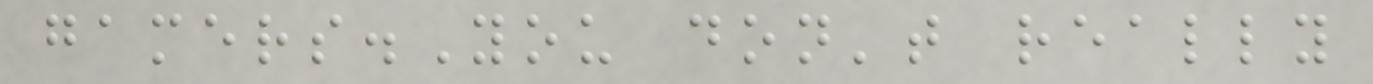gamers.You don't really
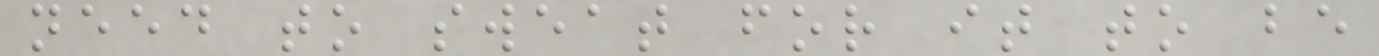need to sweat for it to be
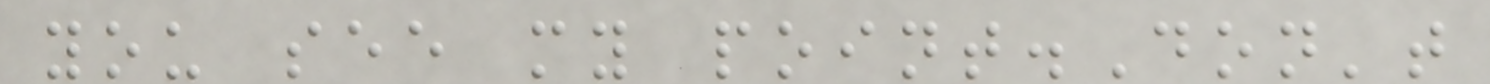you see my point.Don't
